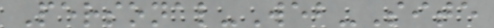Personal-Web-Site
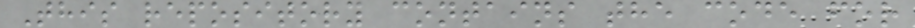This repository contains the code for
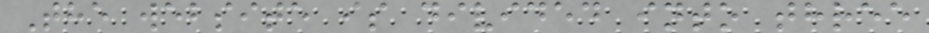The website is divided into three
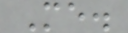Me.
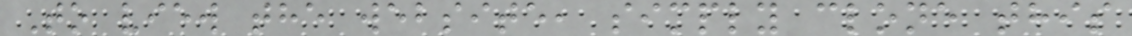To view the website, simply clone this
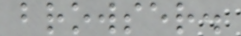browser.
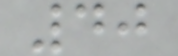40
